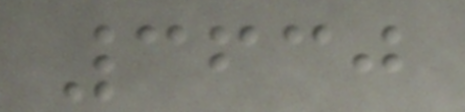3630
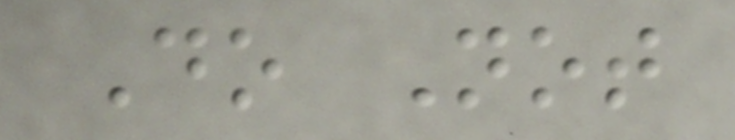Do Not
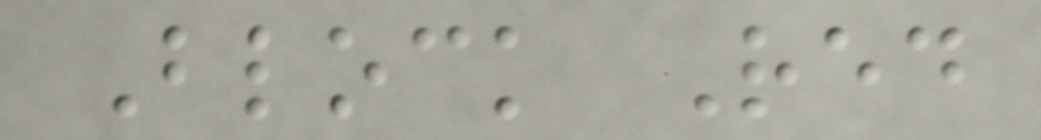Block Red
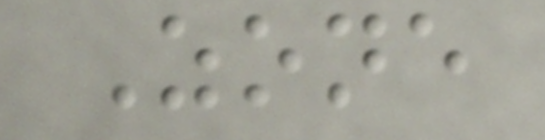Zone
